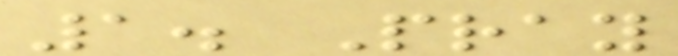1. Pray
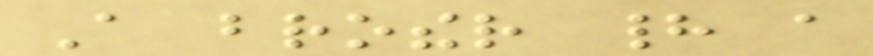A brother had a
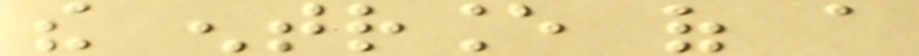the entrance of a
